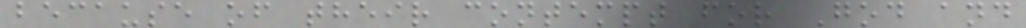because of their contempt for God and
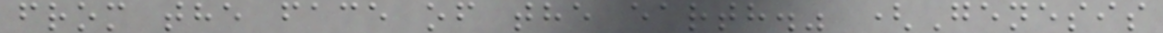from the face of the earth." (Genesis
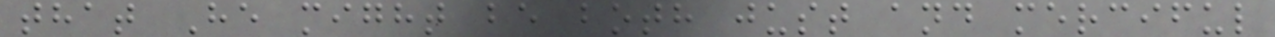that He might be both just and merciful
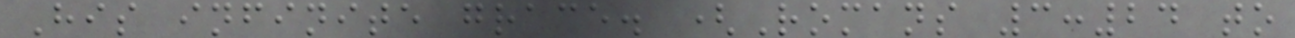His infinite grace. (Romans 3:24 to
